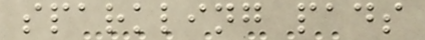sparkling pads
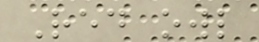Red owl
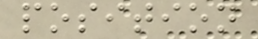position
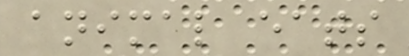animal eats
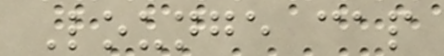Lounge cap
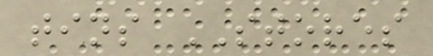tins STORES
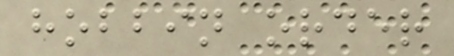hobbin order
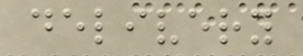delivery
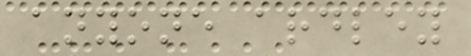anyone ardley
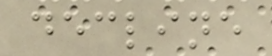decline
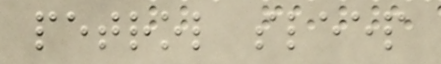petrol sleep
